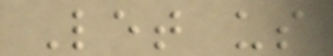Let us
